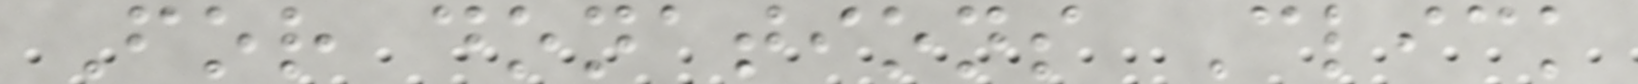For donations Click
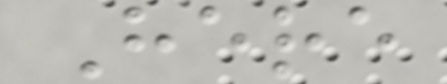Here
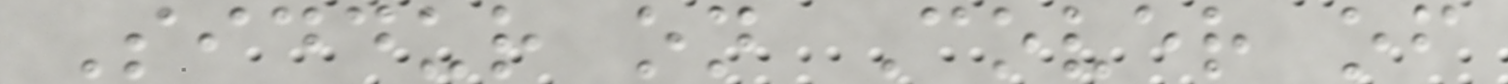Siddur on Cover of
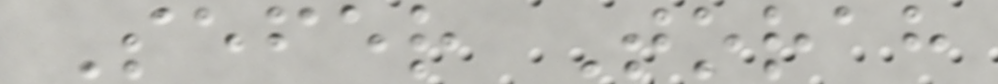Sefer Torah
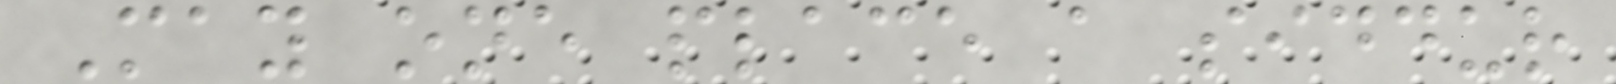May one place a siddur
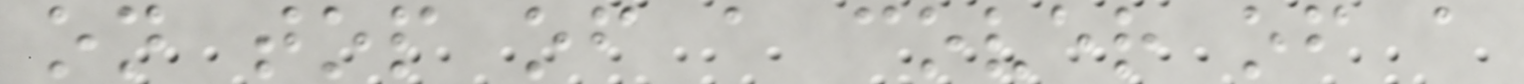on top of a cover of a
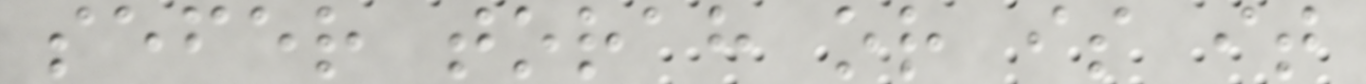sefer torah or is it
